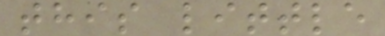this little
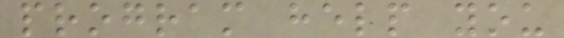program help you
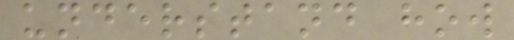understand how
